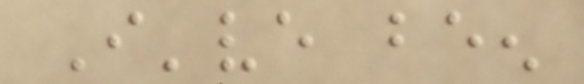I've been
